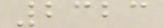2323
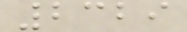2329
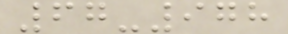67-978
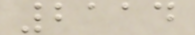2114
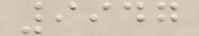9947
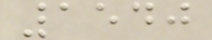1540
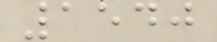1540
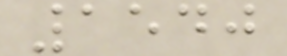1540
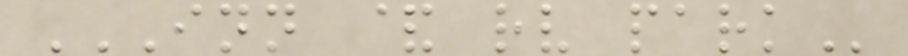INN & RV PARK
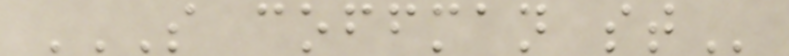S COFFMAN ST
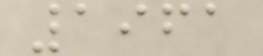1961
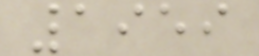1959
